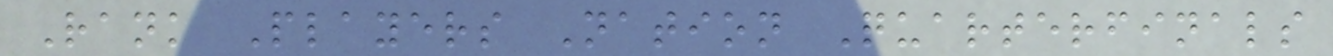Rank Players Nation Quarterfinals
